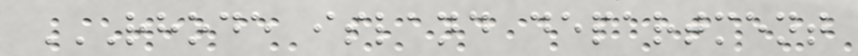RHODE ISLAND DEPARTMENT
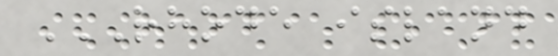RHODE ISLAND
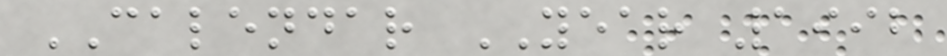CALENDAR YEAR 1992
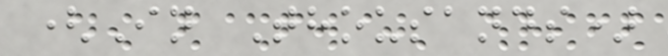(In Thousands)
